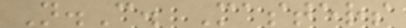N.C. Masters
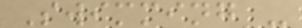Swimming -
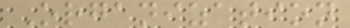Organization
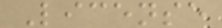License
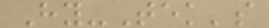Hy-Tek's
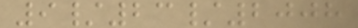9/23/2008
